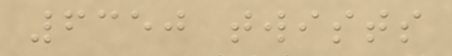6350 twists
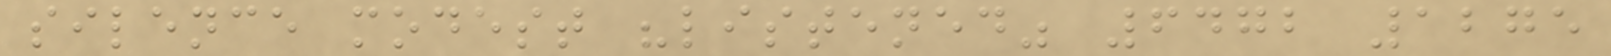silence modest "listened" 6472 1275
